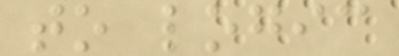to logic
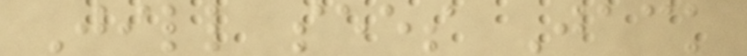Jill sees Jack
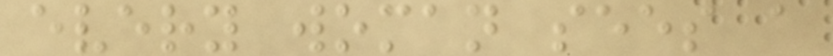every woman sees a
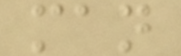man
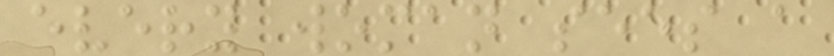every woman sees a
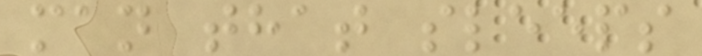man that sleeps
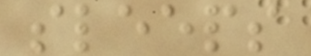sleeps
